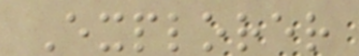Explorer
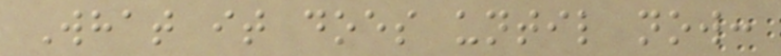What it does until now:
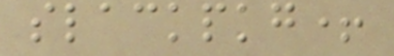slackpkg+
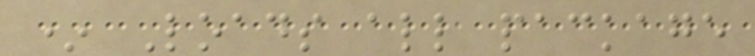* Loads all package
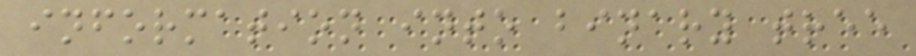information into binary tree
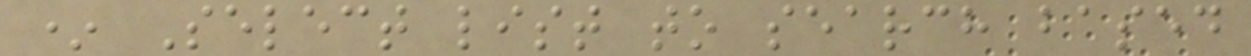* Select list to search based
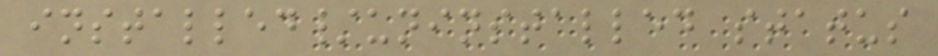installed/uninstalled status
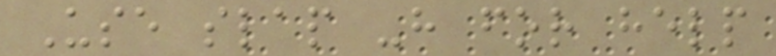Use slap -h for help
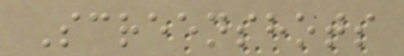Screenshots
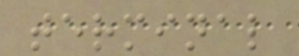terminal
